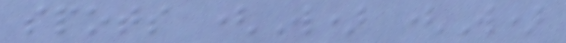spots (W) (W)
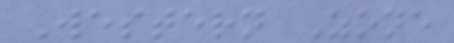Western Zone
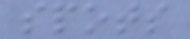spots
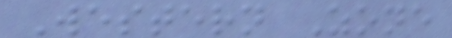Western Zone
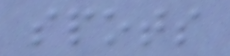spots
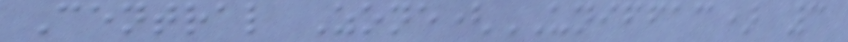Central Zone(UNIFFAC) 3
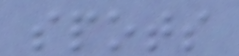spots
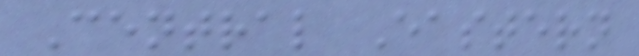Central Eastern
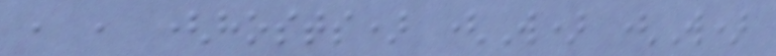, , (hosts) (W) (W)
